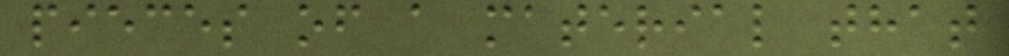pieces of a material that
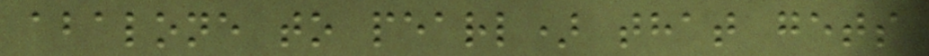abalone to pearl) that gets
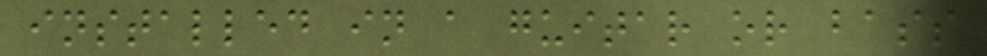installed in a guitar or bass
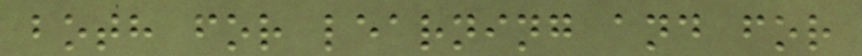both for learning and for
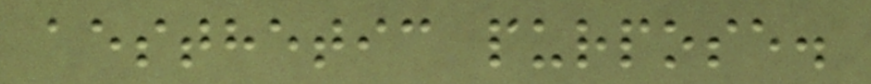aesthetic purpose.
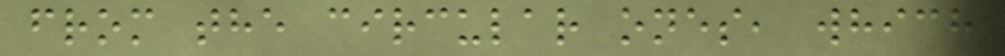from the circular ones, which
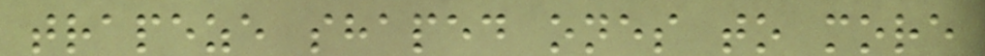trapeze shaped ones to more
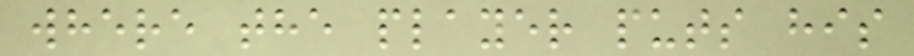where the player puts his
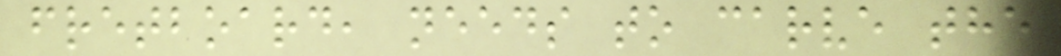fretboard, needs to carve the
